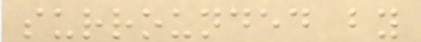surrounded by
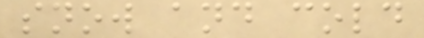snow and cold
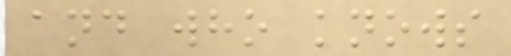and who knows
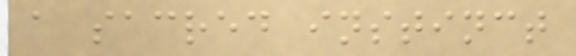a sacred instinct
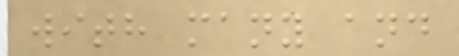with many and
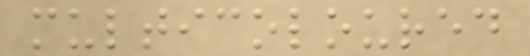multicoloured
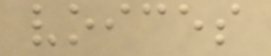voices
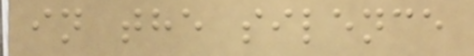in the silence
